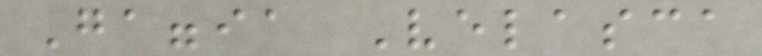Gaggia Velasca
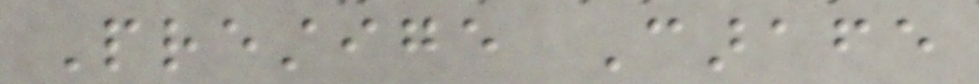Prestige Carafe
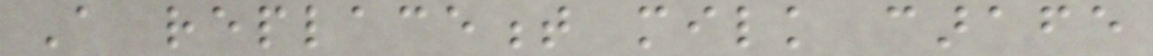A replacement milk carafe
